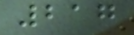217
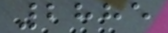2885
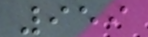959
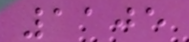1105
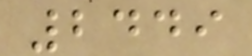2449
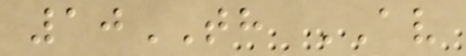10TH AV
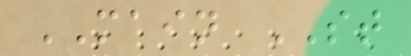MAIN ST
